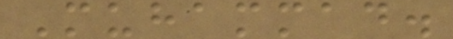Muhammad.
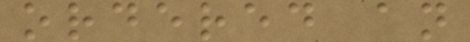ordered an
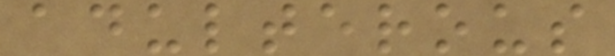adulterous
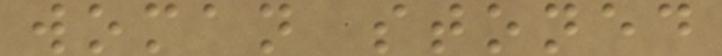woman stoned
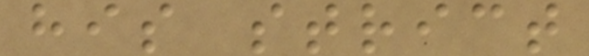his strict
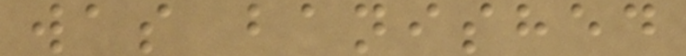was banished
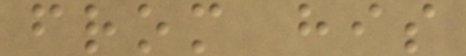from his
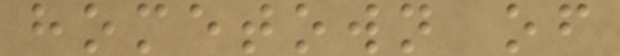hometown of
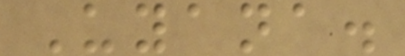Uyana.
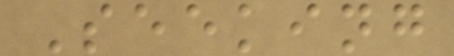Seeking
